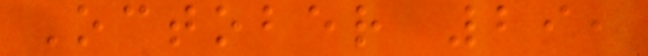October 29,
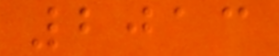2013
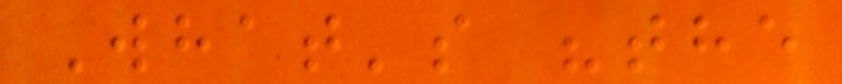What's "the
